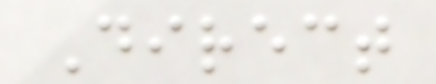Direct
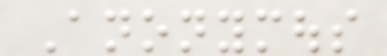Anonymous
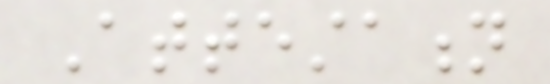Attestation
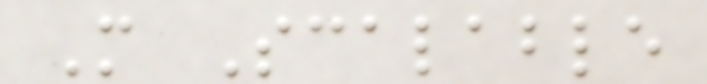More Scalable
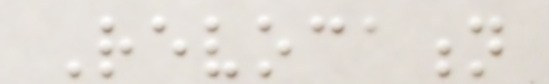Revocation
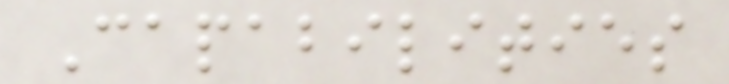Capabilities
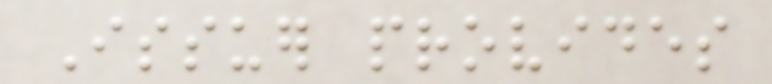Issuer provides
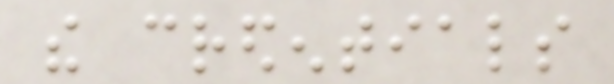the credentials
